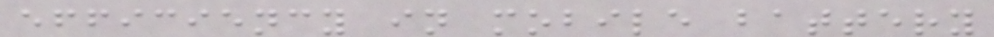efficiency in mobile battery
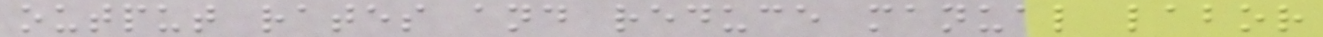output rates and reduce manual labor
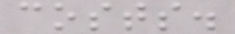costs.
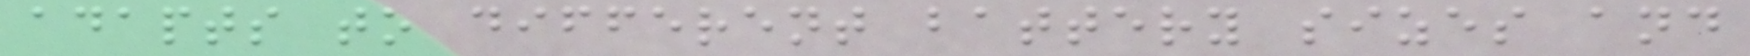adapts to different battery sizes and
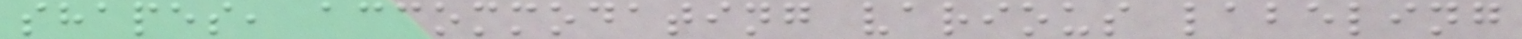shapes, accommodating various labeling
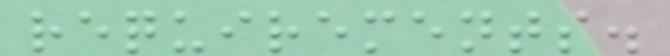requirements.
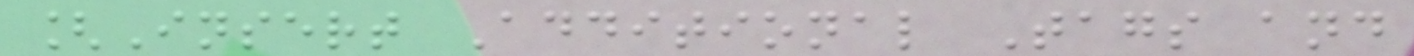[Insert Additional Tags and
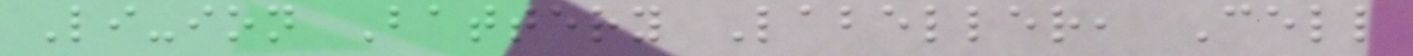Li-ion Battery Labeller, Cell
